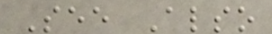See Also
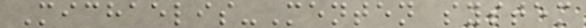Michaelis-Menten system
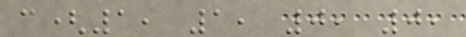c(1, 1, 0, 0,
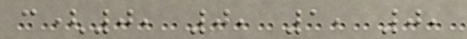c(0, 0, 1, 0,
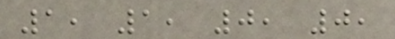1, 1, 0, 0,
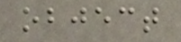object
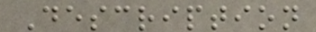Description
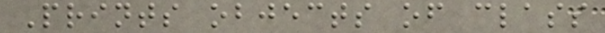Prints objects of class
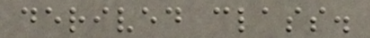derived class.
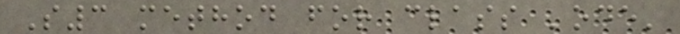S3 method for class 'ode'
